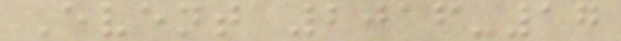Event 2016-17
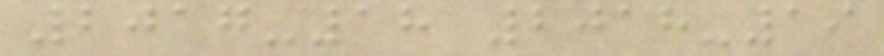2017-18 2018-19
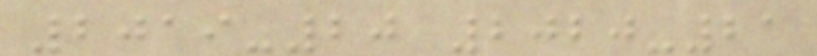2019-20 2020-21
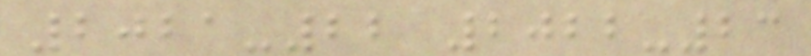2021-22 2022-23
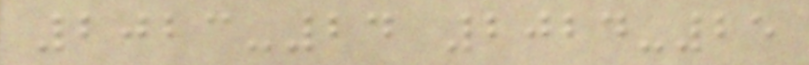2023-24 2024-25
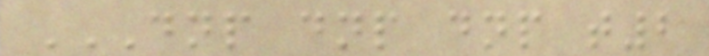DNP DNP DNP T2
